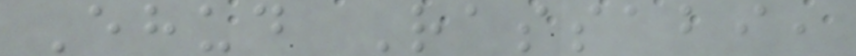Ehud Rassabi,
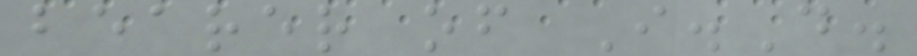bearer of I.D.
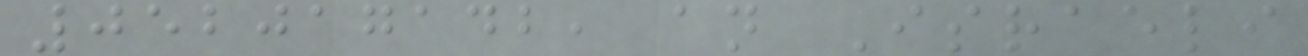052017142, an Israeli
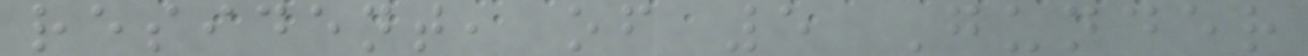resident, of 5 Gunder
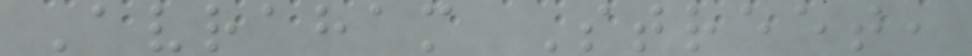Avraham Street,
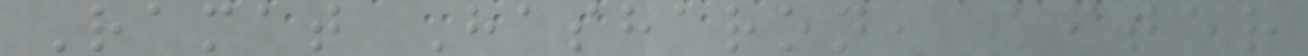Ramat Hasharon, after
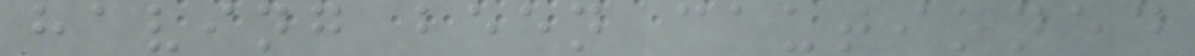having been cautioned
